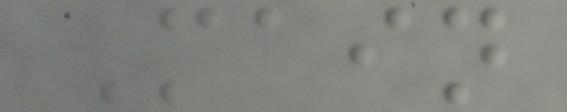Main
